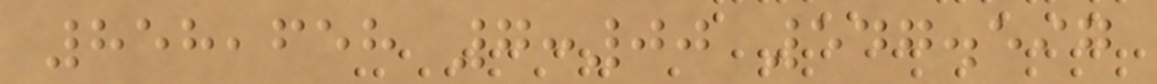858,658 7:00 547.597
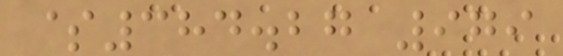$384.27 979
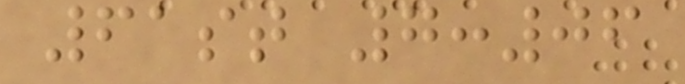61st 7:06
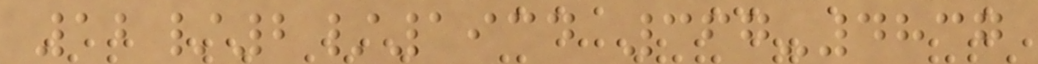12/2/1934 367-4837
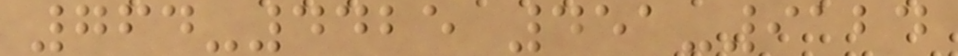764-4425 451-9124
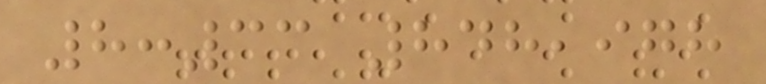8:33 848,978
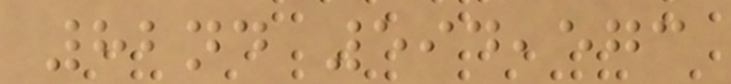82nd 594,573
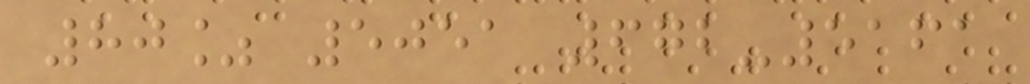80% 5051 672-5161
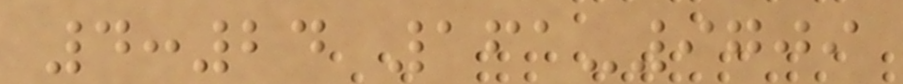4:24 161-9709
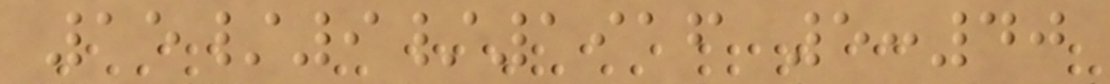15/9/1916 5:40
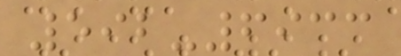592-6933
